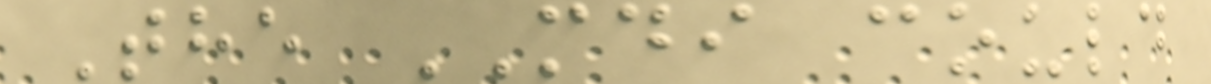The MDI could
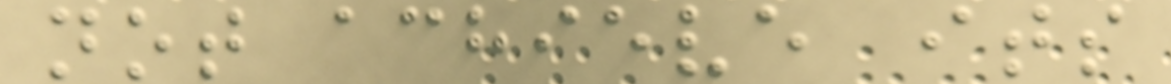not achieve its
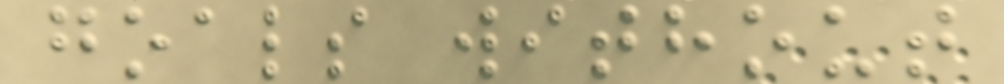goals without
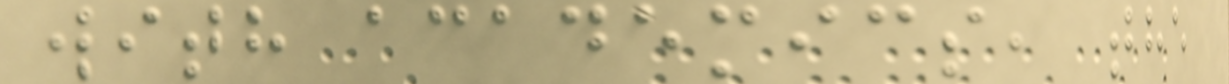with academics, the
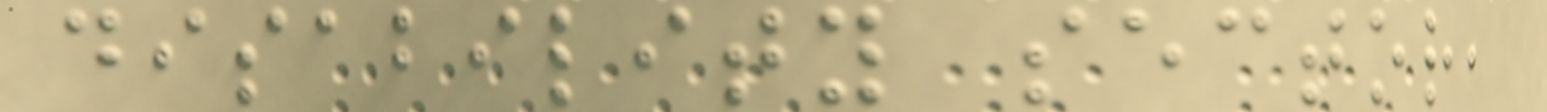disability sector,
